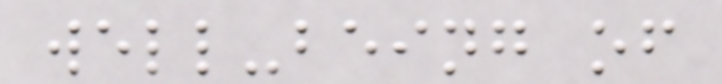well-being of
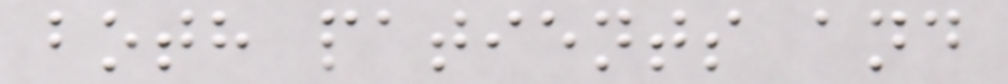both patients and
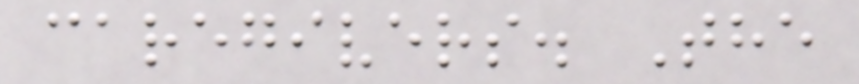caregivers. The
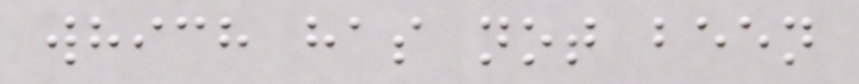which has not been
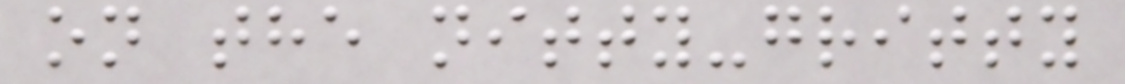on the nitty-gritty
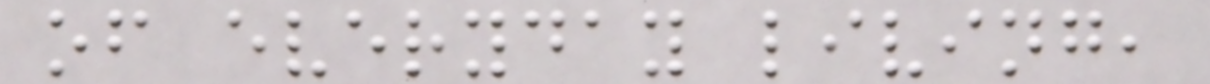of everyday living,
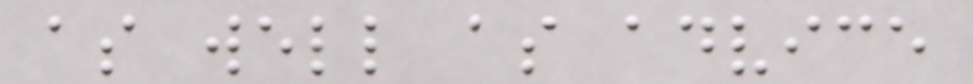as well as advice
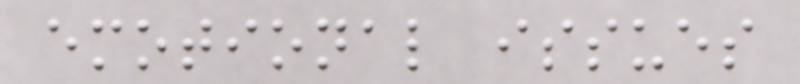emotional issues
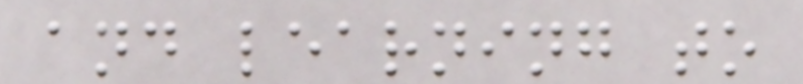and learning to
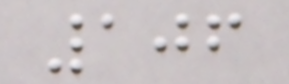106
